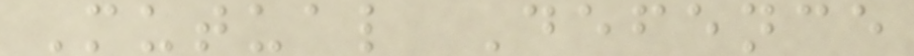Mutual Defence
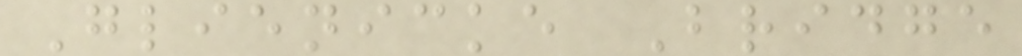Glienicke Bridge
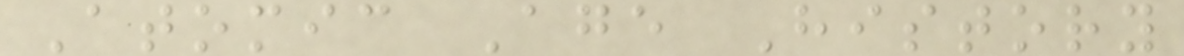Atomic Age History
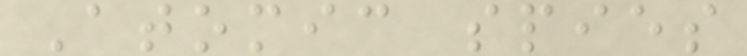Atomic spies
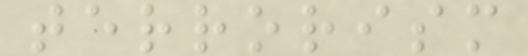terrorism
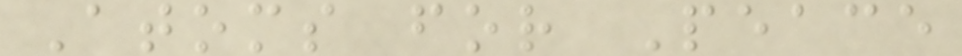Atoms for Peace
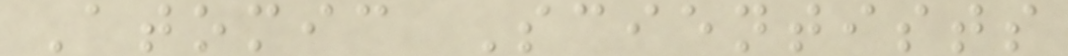Atomic Scientists
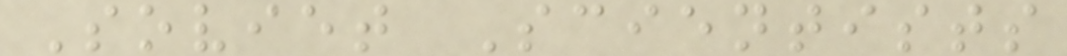Soviet Scientists
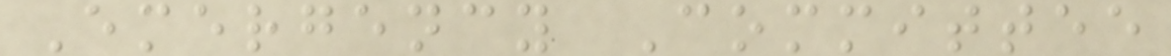Emergency Committee
